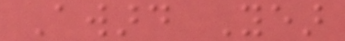Award Year
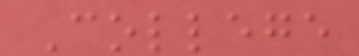College
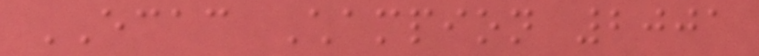ECAC Champion 2001
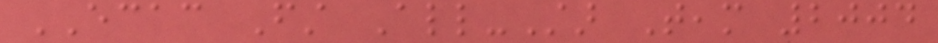ECAC First All-Star Team 2004
